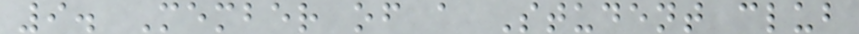9. Member of a Student club
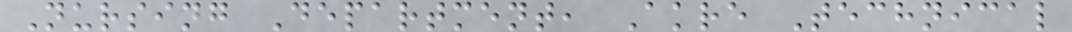Nursing Department, Akre Technical
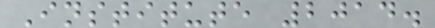Institute 2014.
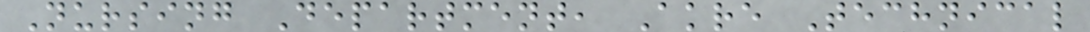Nursing Department, Akre Technical
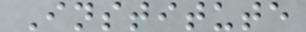Institute
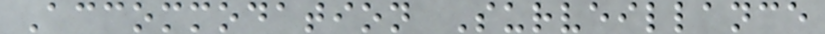Accommodation Surveillance
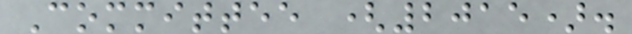Committee (2015).
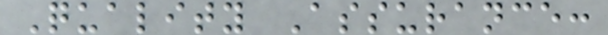Quality Assurance:
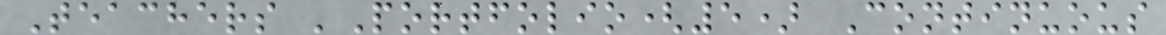Teachers 'Portfolio(5) Continuous
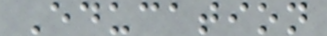Education
